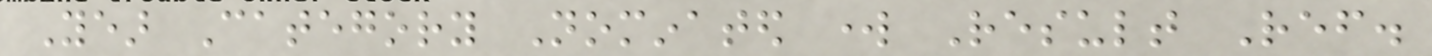Year Category Nominated work Result Ref.
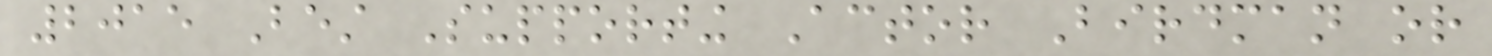2015 Best Supporting Actor Birdman or
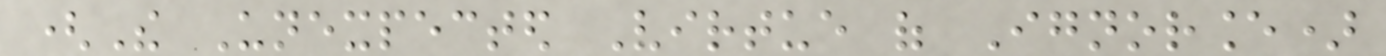(The Unexpected Virtue of Ignorance)
